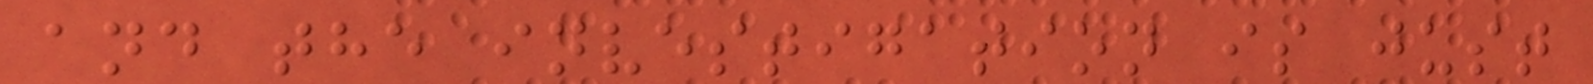and the investigation is just
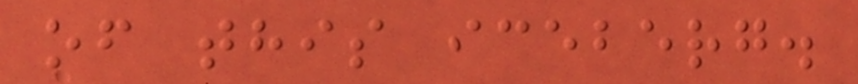of this iceberg.
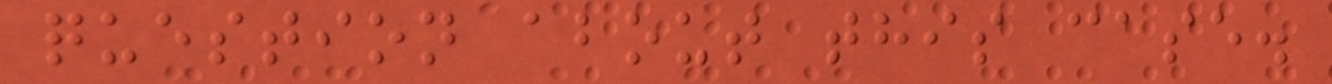question about this case.
